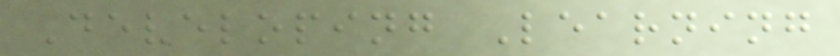Developing Learning
